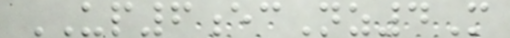UP6ecNz4M
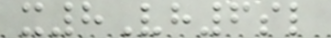x8Vh6sl
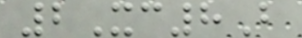2Xc8B
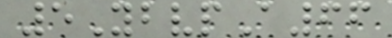5YbvpA66
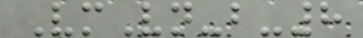VmVn-b-8
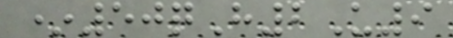*50qH2U9
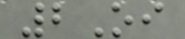2Oi
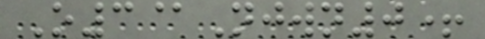O3@Njwn0+
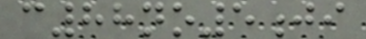c88no5ji
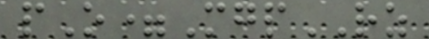pO=MgpRZ
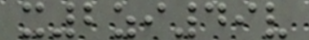x2zi49v
